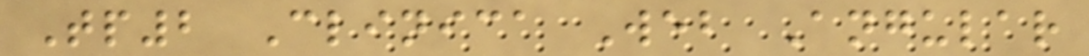Tp2 Clinica Web Angular
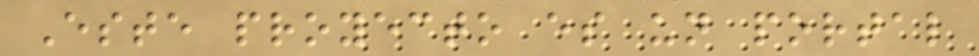Este proyecto es un portal
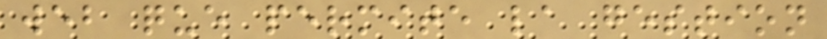web que permite la gestion
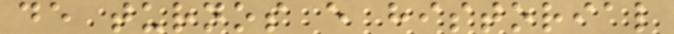de turnos e historial
